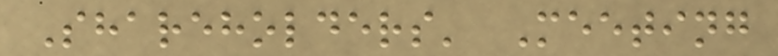Shareholders' Meeting
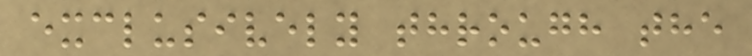exclusively through the
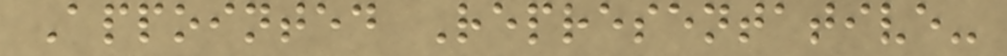Appointed Representative-
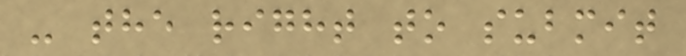- the right to submit
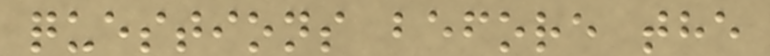questions before the
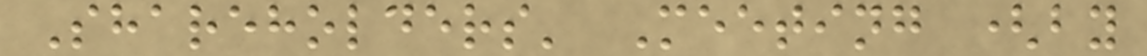Shareholders' Meeting (by
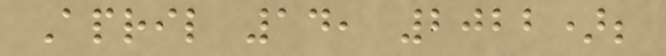April 14, 2022);
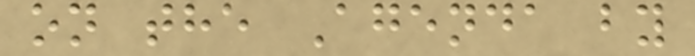on the Agenda by
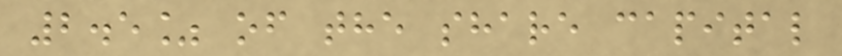2.5% of the share capital
